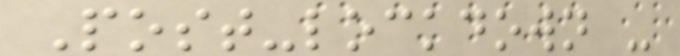Post-lockdown -
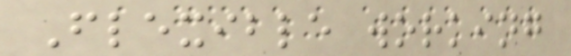Flexible working
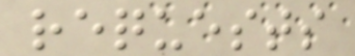requests
